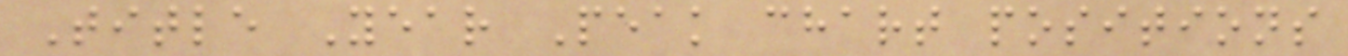Title Year Peak chart positions
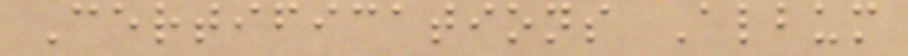Certifications Album
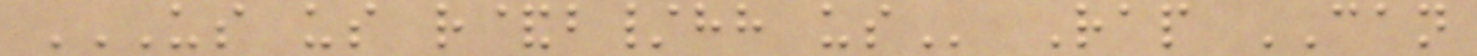US US R&B/HH US Rap CAN
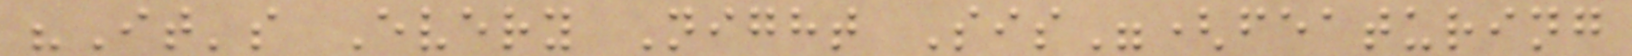"It's Every Night Sis"(featuring
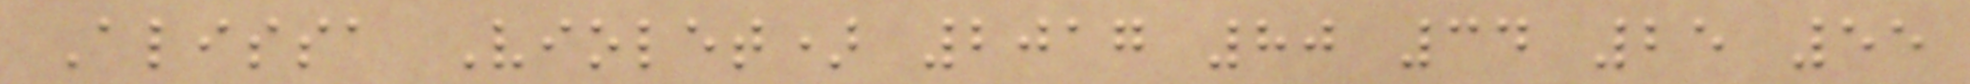Alissa Violet) 2017 80 34 25 55
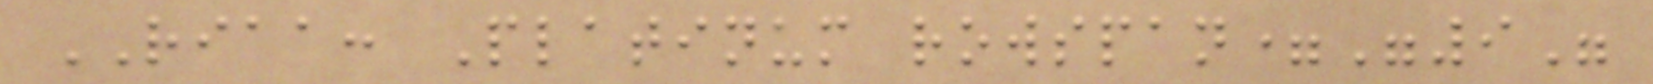RIAA: Platinum rowspan="9"
